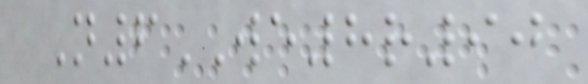N6WE8r90
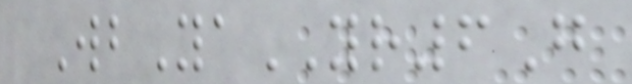WbYaYR6G
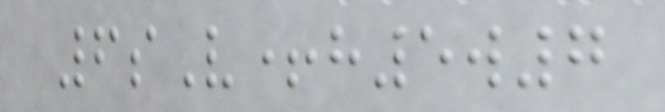6sV+h5w7
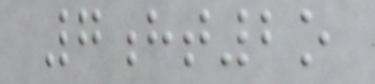7ht2o
